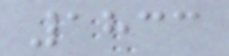1833
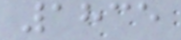1835
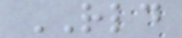RLD
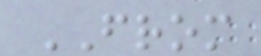FROM
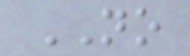NO
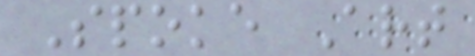Spoke Art
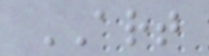ART
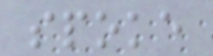spoke
